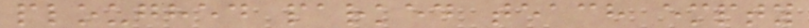ploughed parked teach empty
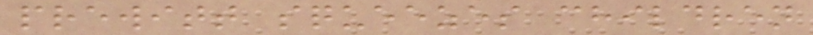prewitt squeezes children
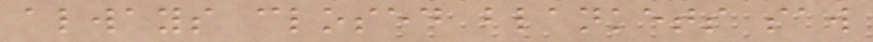always closed blankets saw
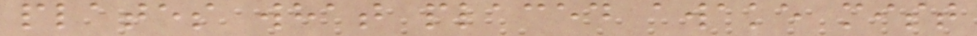plates what placed awake mist
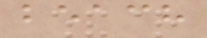beach
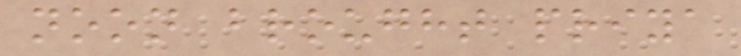noon brought priya
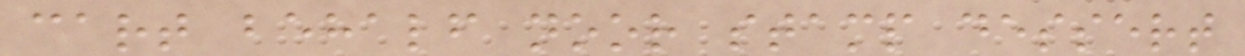cart behalf noor stamp dessert
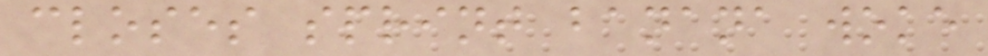closes sprint banana woke
